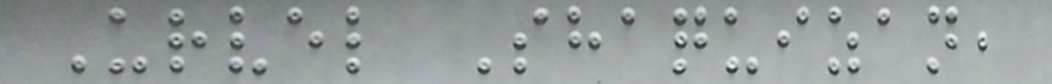Urvel Shaquizan,
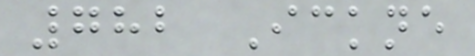782 Ickne
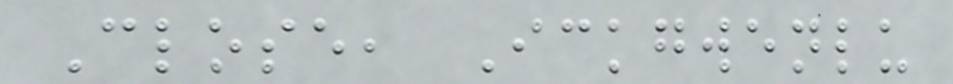Close, Ickgwenlu
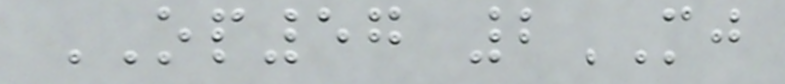OP57 2MJ
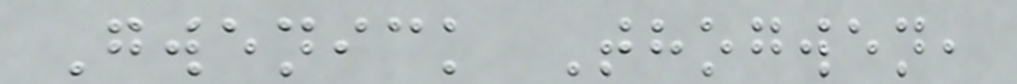Gwenick Thogwen,
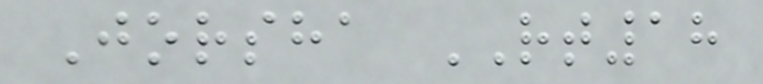Jorsha RT18
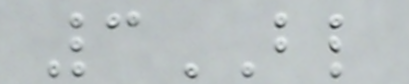3BL
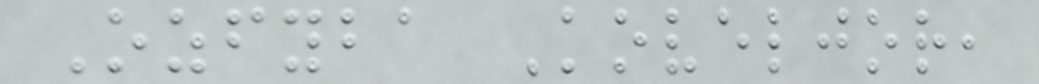Ozfyba Koveljor,
